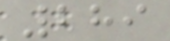289
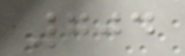704
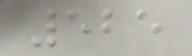525
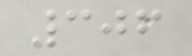306
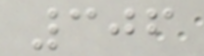306
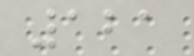121
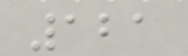121
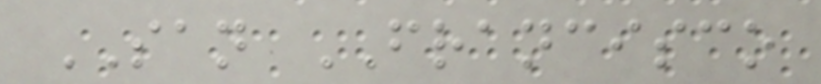SAN FRANCISCO
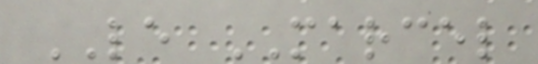LE MARCEL
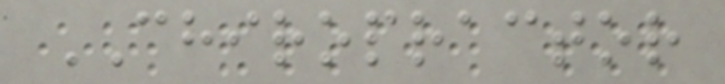CHIROPRACTOR
